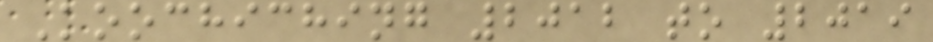Koochiching 2012 to 2019
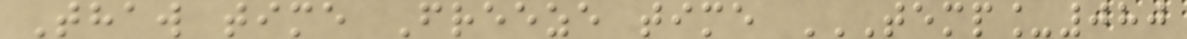Thaw time Freeze time TEMP_080
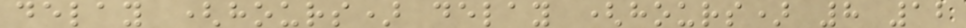delay (hours) delay (hours) 8 12
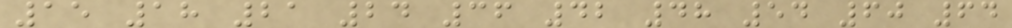15 18 21 24 36 42 48 54 60 64
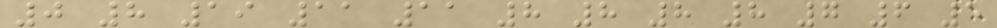0 8 19 11 11 8 8 8 8 7 6 5
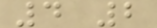4 2
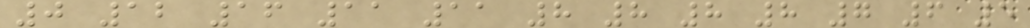0 12 16 11 11 8 8 8 8 7 6 5
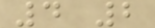4 2
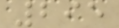295
